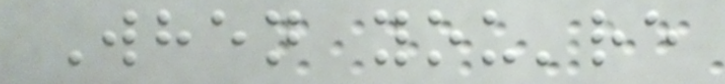When you're
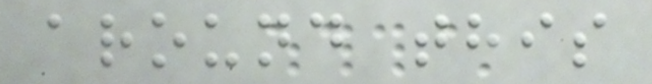around this
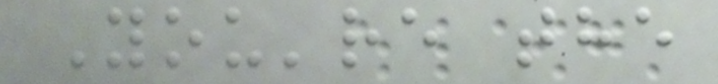You're the
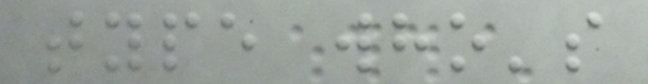type who's
